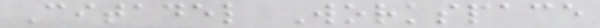Citadel Workspace
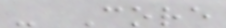- Core
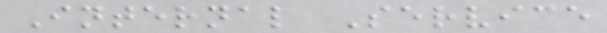Internal Service
